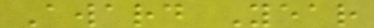Award Year
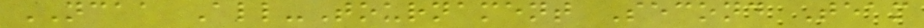NCAA All-Tournament Second Team
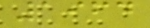1964
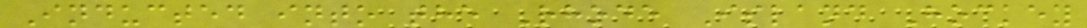Inducted into the Rhode Island Hockey
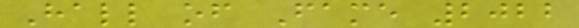Hall of Fame 2022
